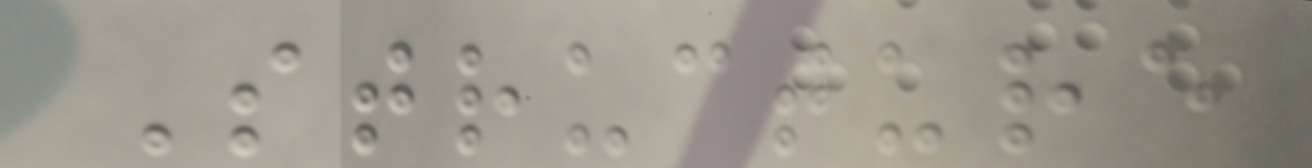Structure
